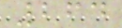264
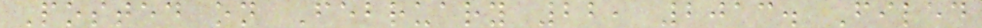Posted on February 22, 2013. Filed
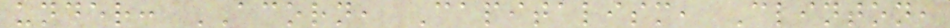under: ACORN, Capitalism, Clinton,
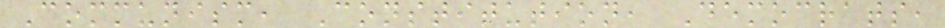Communism, Constitution, Democrats,
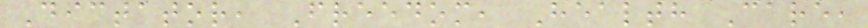Dictator, Freedom, Health Care,
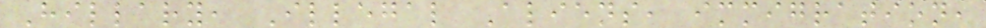Hillary, Illegal Aliens, immigration,
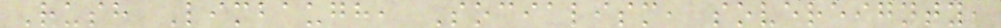Rush Limbaugh, Socialism, sovereignty,
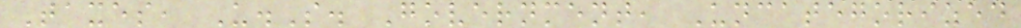Taxes, U.S. Government, Uncategorized
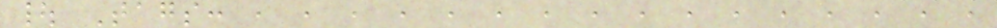| Tags: , , , , , , , , , , , , , , , ,
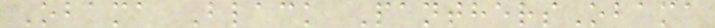Obama Black PanthersObama
